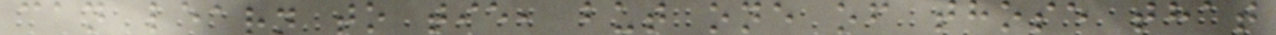can learn to tie, but one of those that
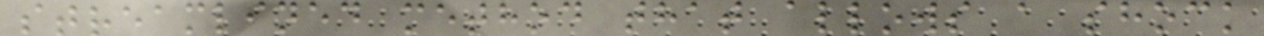streamlined method that allows a shock
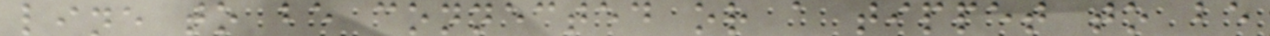line to be connected or a tippet to be
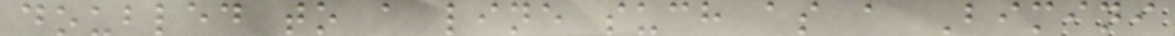doubled to a line such as a Bimini
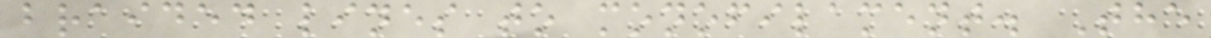braided lines to monofilament. The
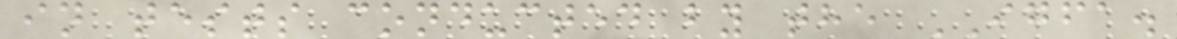in tests conducted by the IGFA.
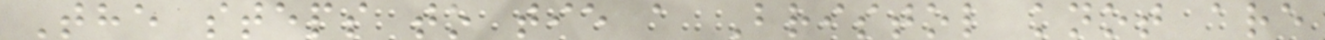The steps to tie a Bristol knot are
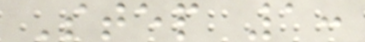Step 1:
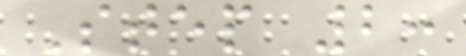Step 2:
